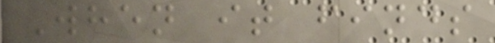When it finds
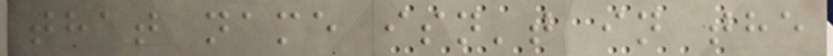that name isn't in the
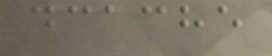dcache
